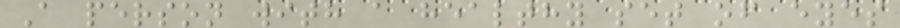A person with a healthy set of eyes
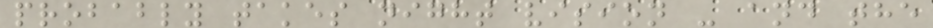probably takes night vision - and the
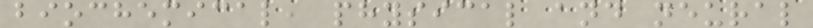biochemical, physical and neural
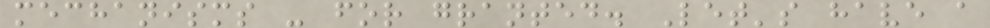mechanisms - for granted. Let's have a
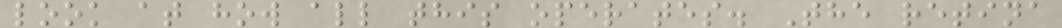look at how all this operates. The retina
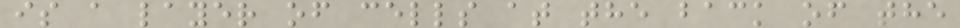is a layer of cells at the back of the
